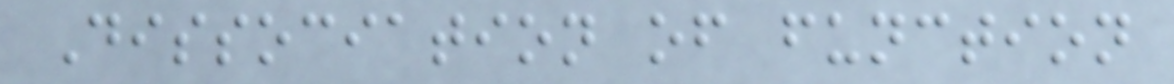Dissociation of function
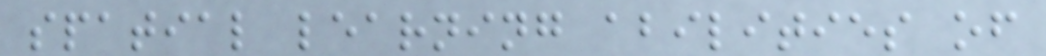spatial learning abilities of
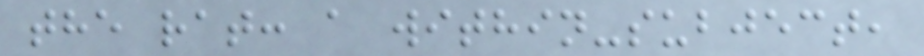the rat: a within-subject,
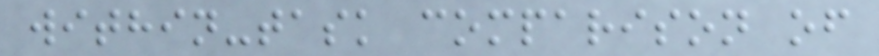within-task comparison of
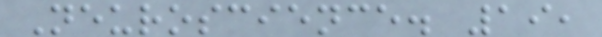Neuroscience. 19,
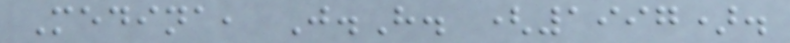Medina, J.H. (1997).
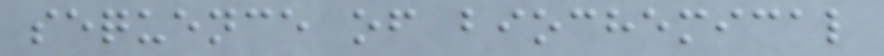sequence of biochemical
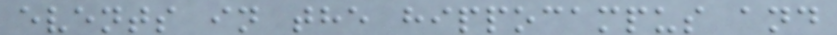events in the hippocampus and
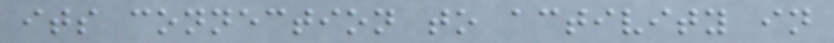its connection to activity in
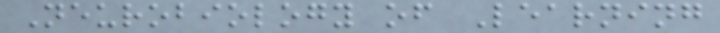Neurobiology of Learning
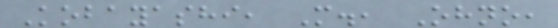Kobayashi, M., Ohno,
